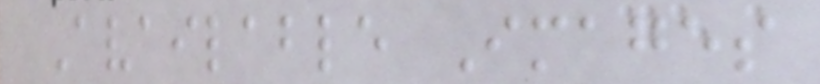Available Images
